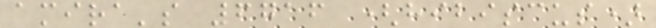amira's 6716 (hibiscus)
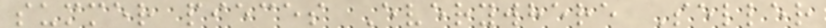summer pieces Everywhere Seller
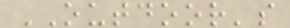OUTDOOR's
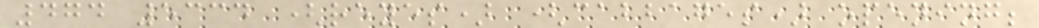474 5334 (reyes) (cabbages) opening;
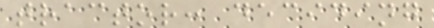tractor: deciding
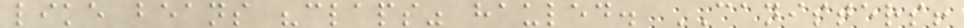like beans "claps" hauled. CANISTERS!
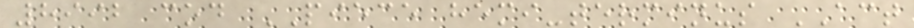8992 cod PIECE hemi-terminus ACT
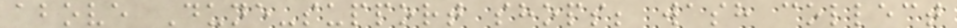above Dune-support shops; wash collect
